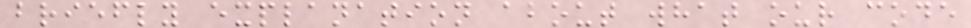briefly explanation about what our code
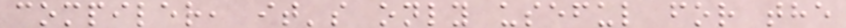compiler, it's only useful for the
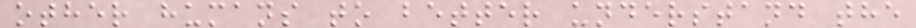other humans to better understand the
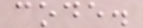code.
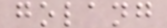golang
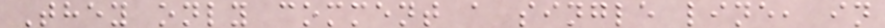They only comment a single line, in
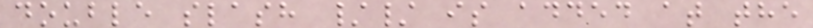double slash // is added at the
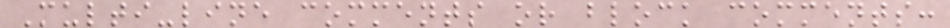Multi-line comments or block comments:
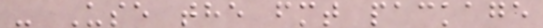- Use the fmt package
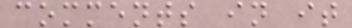comments in it
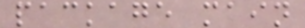package main
